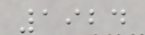1924
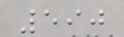590
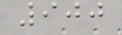900
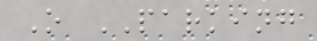O PARKING
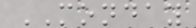MONDAY
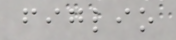figlio
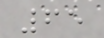65
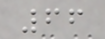66
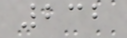232
